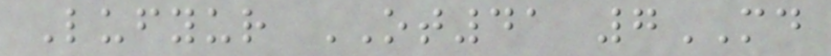Lufyur OT41 7MD
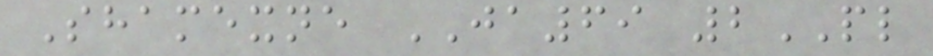Shamexne JA69 2PL
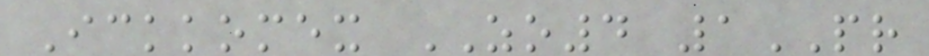Ickkomex ZO4 1PR
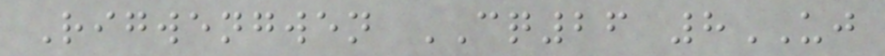Rigwengwen CQ26 8UJ
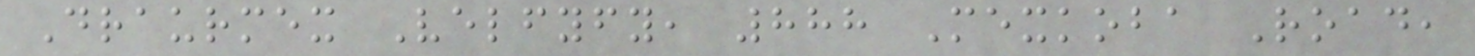Draurmex Velfyfy, 888 Mexkoba Road,
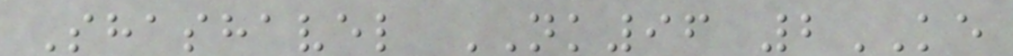Shashavel NK96 2KE
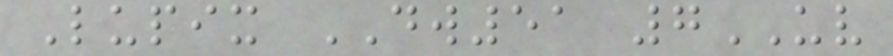Lupix DW51 7UV
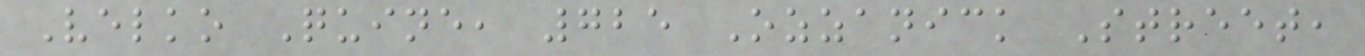Velko Quine, 725 Ozzanick Street,
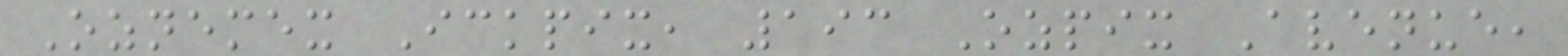Oznemex Ickpix, 193 Ozpix Avenue,
